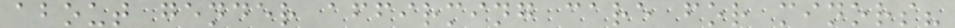about gender affirming care for minors?
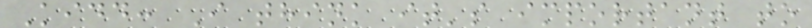Kidd: I think it's important to
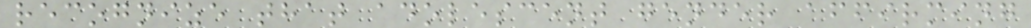recognize that adolescent gender affirming
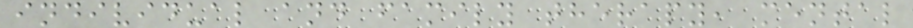individual and family therapy, mental
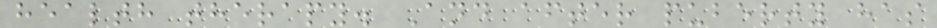health therapy. And after puberty has
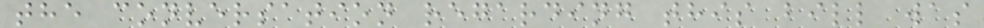the conversation regarding this bill was
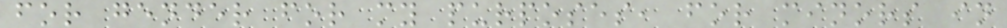for gender for my purposes, for minors in
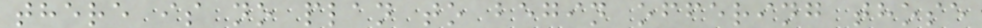there is no plan to begin offering those
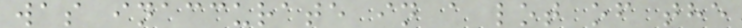was inaccurate in a lot of the
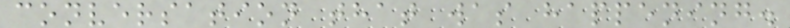conversation that was happening.
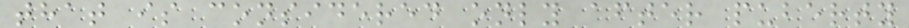that is considered only after puberty
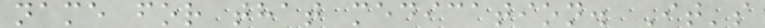name for that medication. It's
